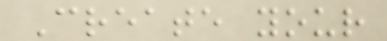Create your
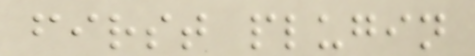first plugin
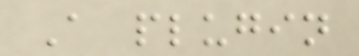A plugin
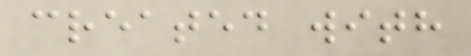created with
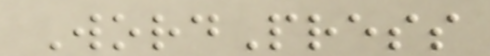WordPress
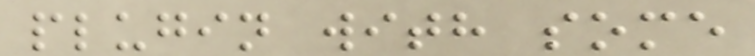plugin with some
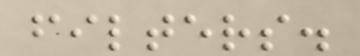filters.
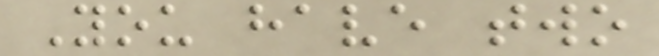You have two
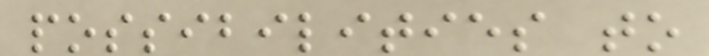possibilities to
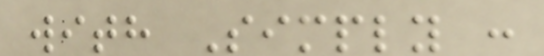with Simply :
